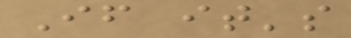If it's
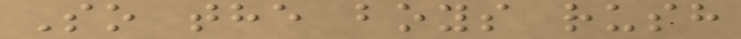So the boys rush
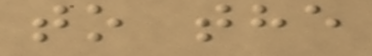to the
